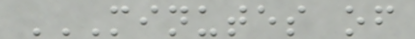MINUTES OF
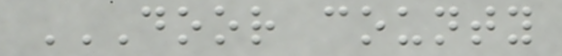DOOR COUNTY
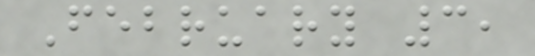February 3,
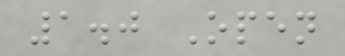1.0 Open
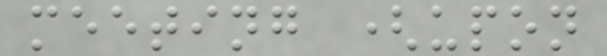meeting (upon
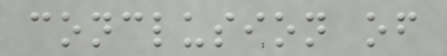conclusion of
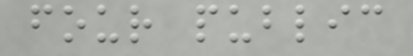four public
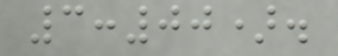3:00).
